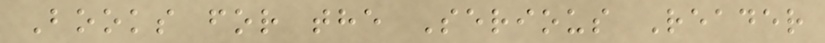Books for the Serious Reader
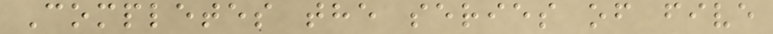Completes the series of five
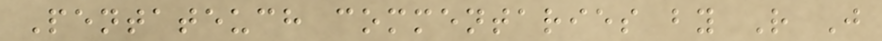Pentateuch commentaries by R J
